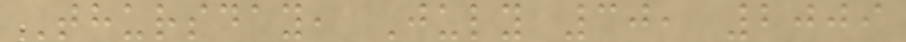Thursday, July 30, 2009
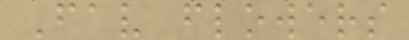Fav flowers
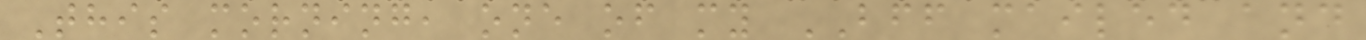This morning, one of my BFF mailed and
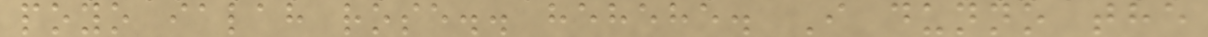poyo ialah rose.. hehehe. I dunno the
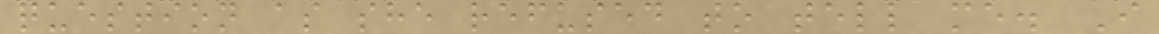question as she refused to tell me. I
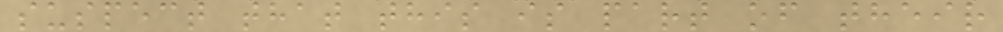suspect that this is part of their
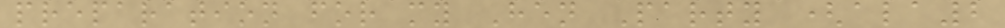preparation for my Hen Party (ala2
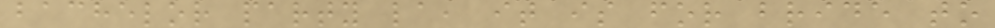bachelor party la, it is for bride to
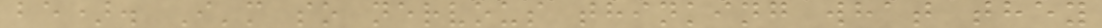be). I'm so nervous thinking what they
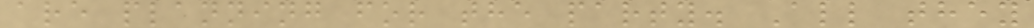are planning for the party. All they
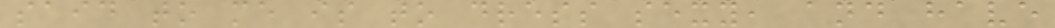said to me is to dress sexy, and have
